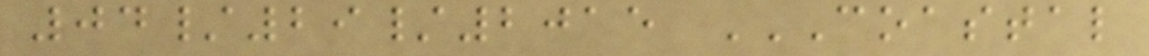04/29/2015 COASTAL
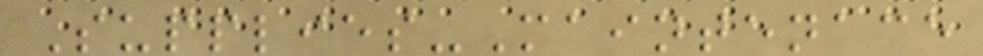Supplies-Maintenace
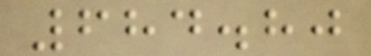684.80
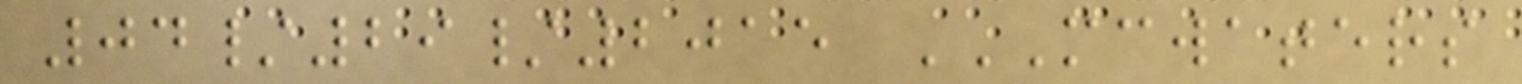04/29/2015 MCWATERS
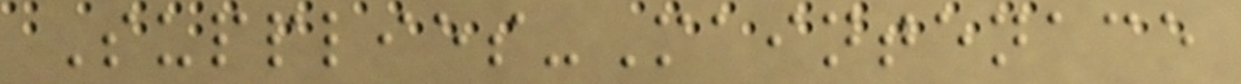Supplies-Maintenace
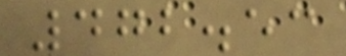472.53
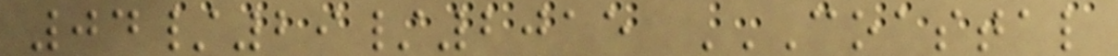04/29/2015 COASTAL
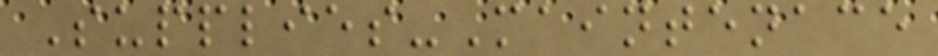Supplies-Maintenace
